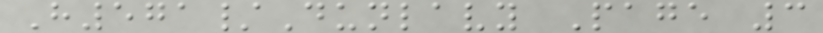H571/Dunlavy Page 3
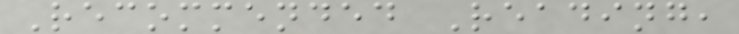Recommended Reading,
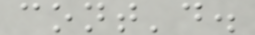cont'd.
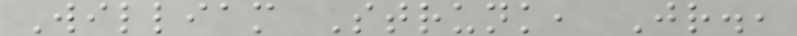William Strunk, Jr.,
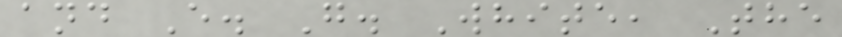and E. G. White, The
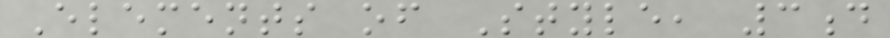Elements of Style, 3d
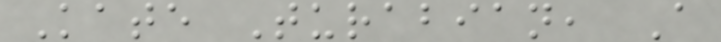Kate Turabian, A
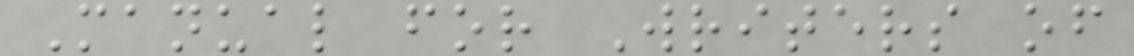Manual for Writers of
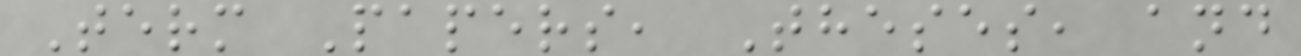Term Papers, Theses, and
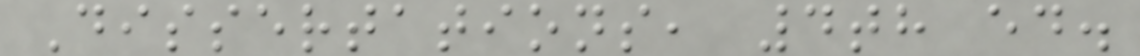Dissertations, 4th ed.
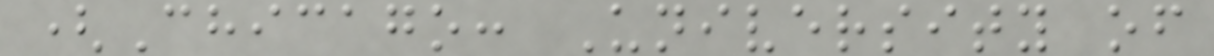(Chicago: University of
